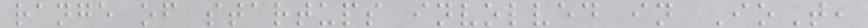range of startups involved in IoT,
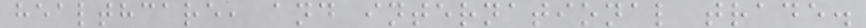healthcare, and international trade.
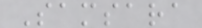Samsara
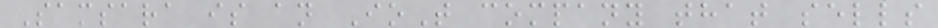Samsara is an IoT company that sells
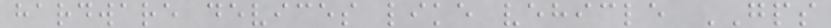hardware devices like vehicle GPS
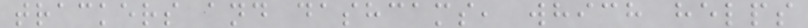trackers and dashcams, which helps
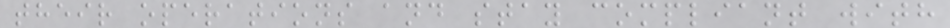their operations and stay compliant with
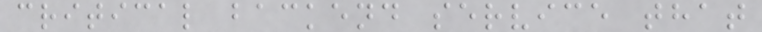critical backend service that
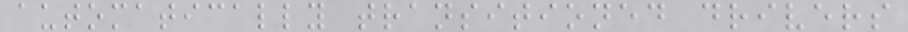automatically transitioned drivers
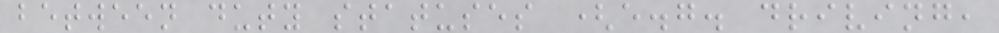between duty statuses (e.g. driving,
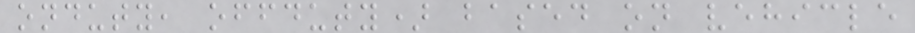onduty, offduty) based on vehicle
